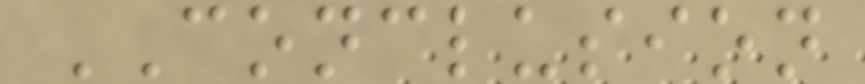CONCLUSION
